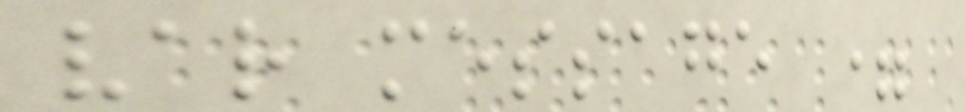var message =
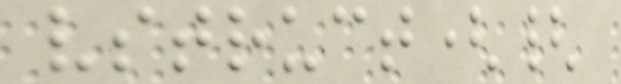vstruct({
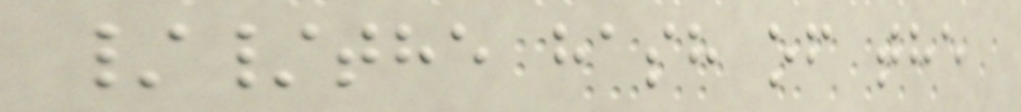//the hash of the
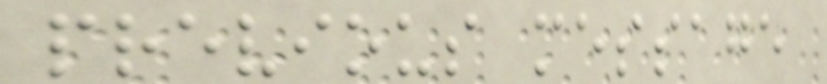previous message
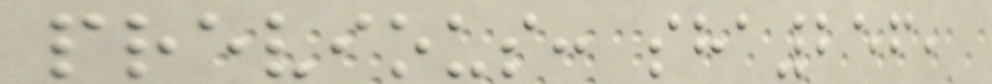previous: sha256,
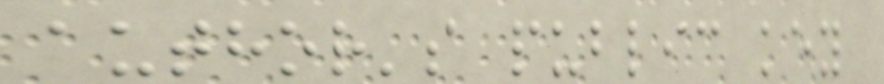author's public key
